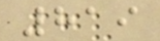819
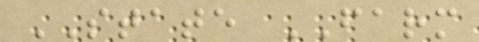STATE FARM
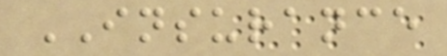INSURANCE
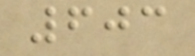603
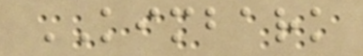KIMBARK
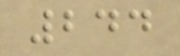244
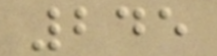245
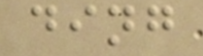ding
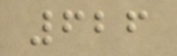626
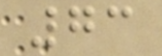73
